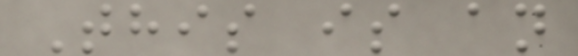This is an
